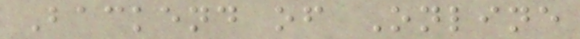Backend of Online
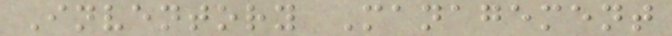Inventory Management
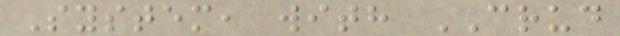System, with CRUD
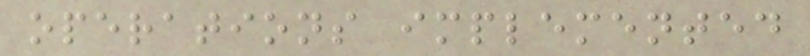operations implemented
